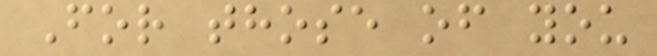For those of you
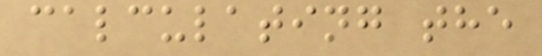calculating the
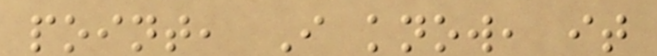point, I know, it
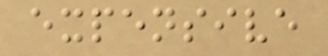expensive
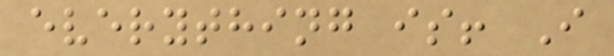everything is! I
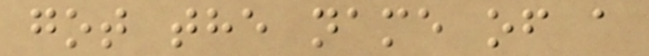got the name of a
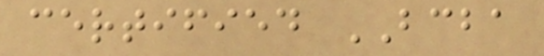certified BCBA
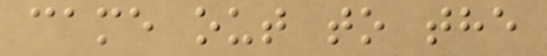came out to the
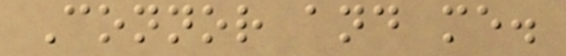Connor and me.
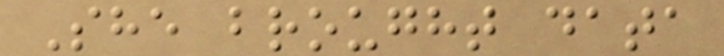She brought data
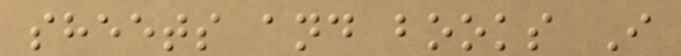sheets and books I
